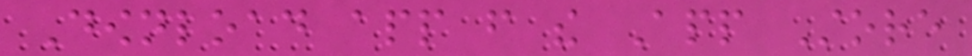Download app from the App Store
